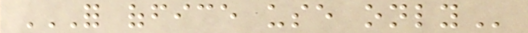FOR OFFICE USE ONLY
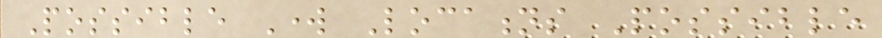Possible Work Locations Possible
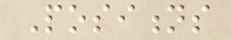Positions
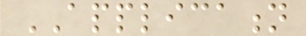APPLICATION
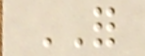FOR
